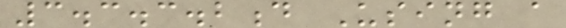3.3.3.2d Using a
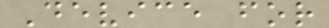Device for
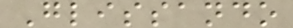Glissando
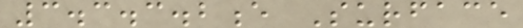3.3.3.2e Surface
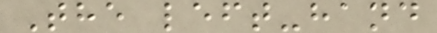The left-hand
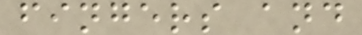fingers and
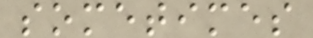sometimes
